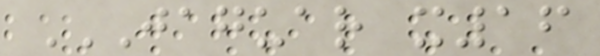JAGUAR X16
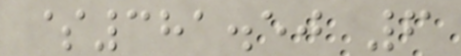$381.50 6
